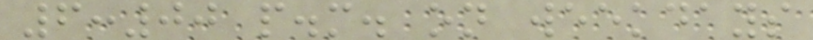6:00 p.m. on weekdays
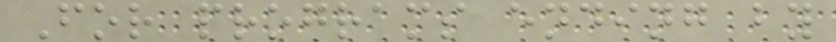For programs ending by
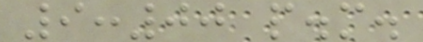9:00 p.m.
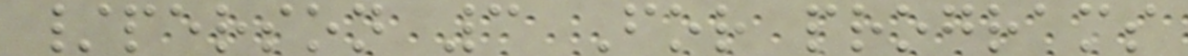/person 3 For programs
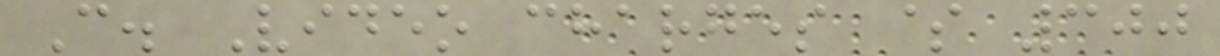C. Video charges $ 300
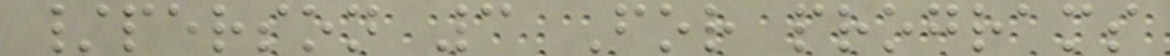/person 3 For programs
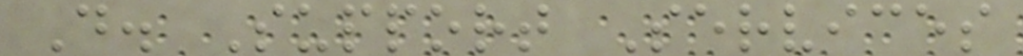D. Support Services
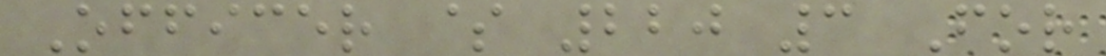Officer $ 220 3 For
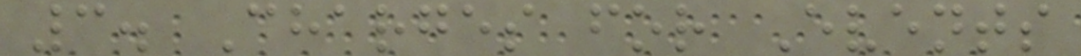3. Charges for Events
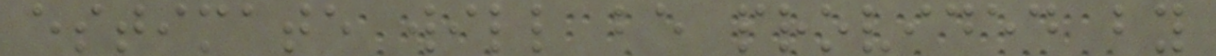estimate will be provided by
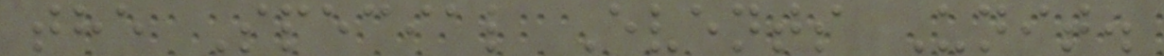the Special Events Unit.
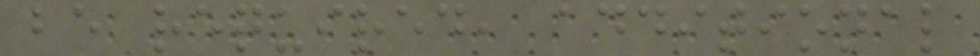be required, additional
